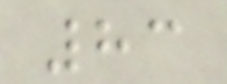83
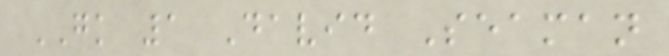GK 1 David Seaman
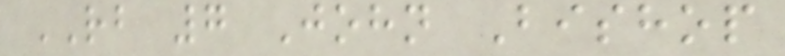RB 7 John Bishop
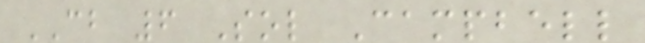CB 6 Sol Campbell
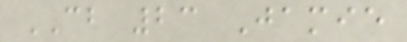CB 23 Jamie
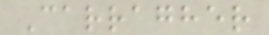Carragher
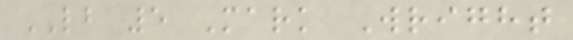LB 5 Mark Wright
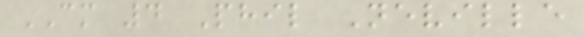CM 4 Phil Neville
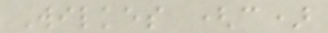Wilkes (c)
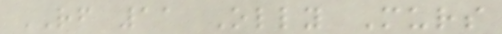RF 11 Olly Murs
